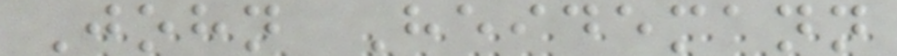John Heidemann
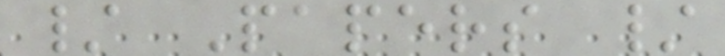/ Papers /
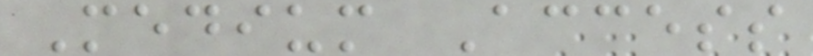Medium Access
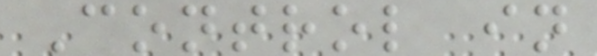Control in
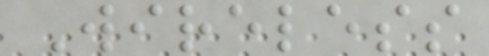Wireless
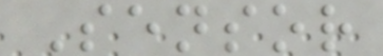Sensor
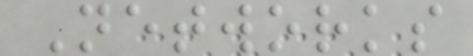Networks
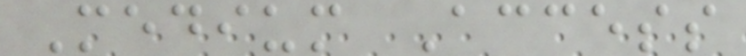Medium Access
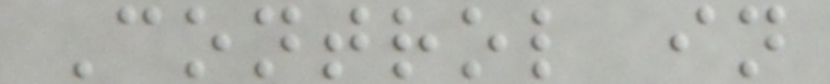Control in
